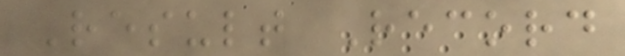Result Record
